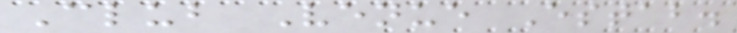Club Venue Estab.
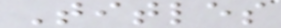Titles
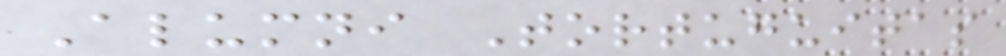Alumni Tortuguitas
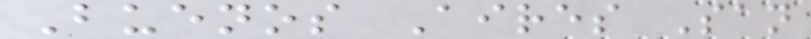Buenos Aires San
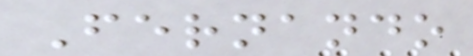Fernando
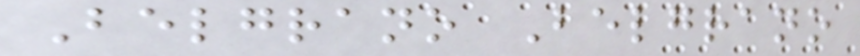Belgrano Belgrano
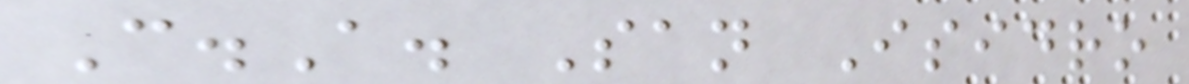C.A. San Isidro
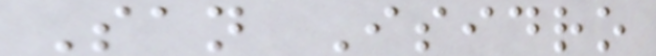San Isidro
